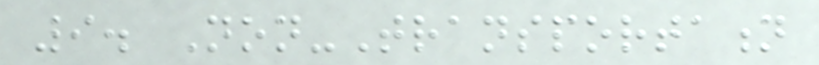9. Non-Transportation
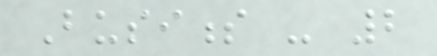Business - 2
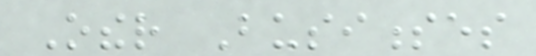Other Businesses
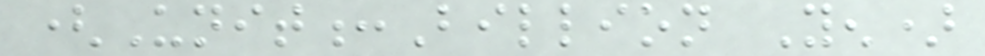(Unit:Billion Yen)
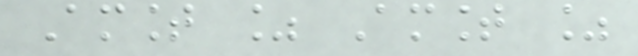Amount % Amount %
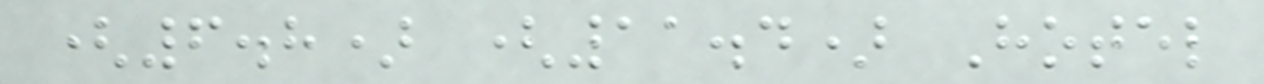(6.8) (11.4) Hotel
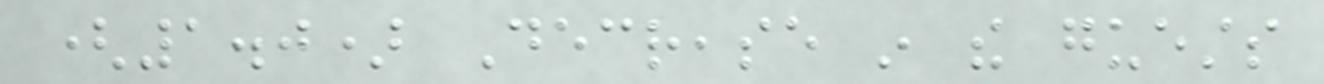(1.0) Decrease in the guests
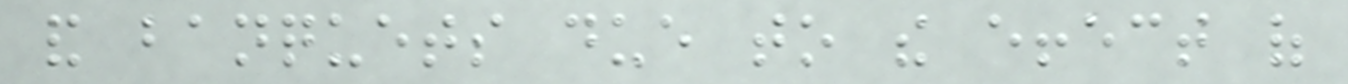and banquets due to the effect of
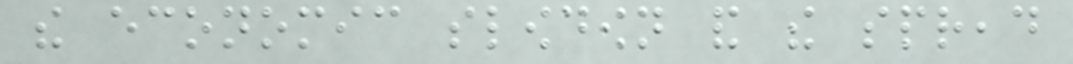the economic slowdown and the spread
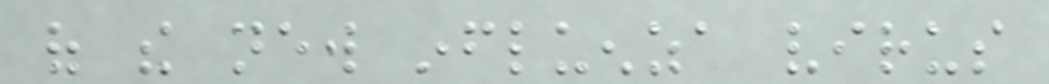of the new influenza virus
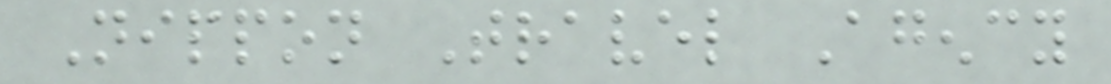Nippon Travel Agency
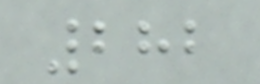282
